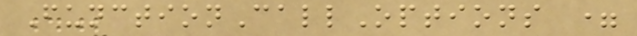FunctionCallOptions =
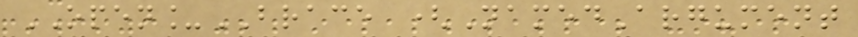OPEN_BRACE (NamedArgument
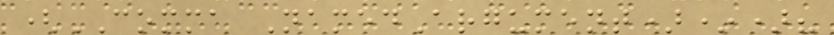(COMMA NamedArgument)*)?
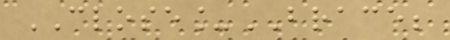CLOSE_BRACE;
